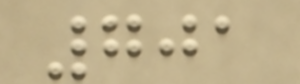701
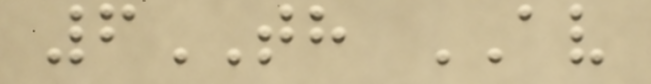6TH AV
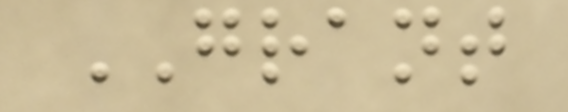GRANT
